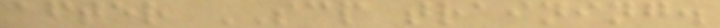after SCP training.
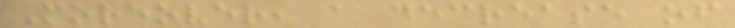Moreover, a decrease of
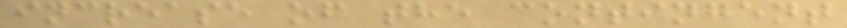increase of the contingent
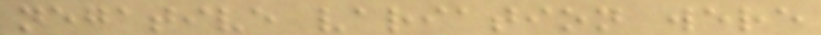negative variation were
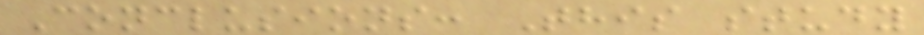Conclusions: This study
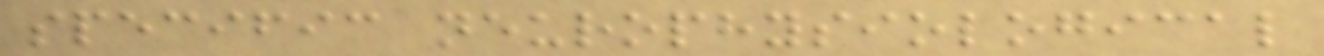specific neurophysiological
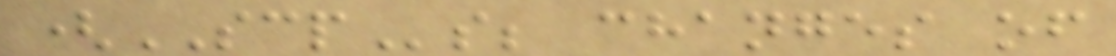(SCPs; changes of
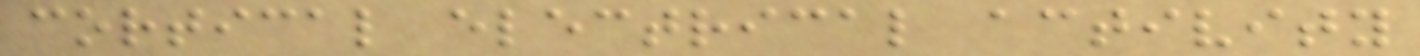cortical electrical activity
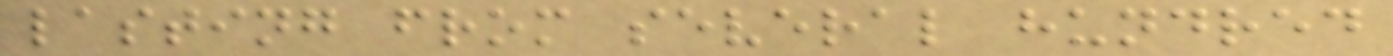lasting from several hundred
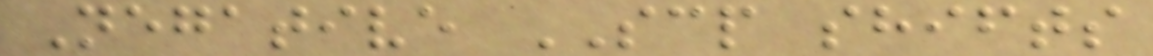Negative SCP shifts
